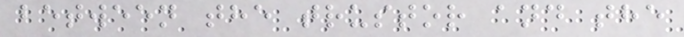between the trustor and the
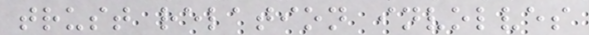trust relation involves
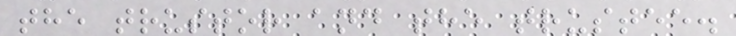the trustor and the trustee.
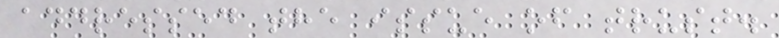addressed the issue of trust.
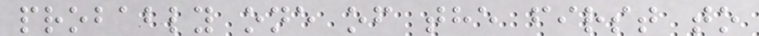probably one of the first to
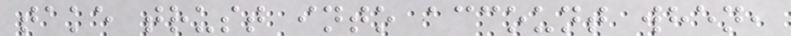take trust into account when,
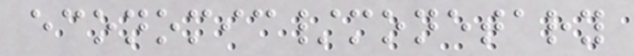economic/monetary
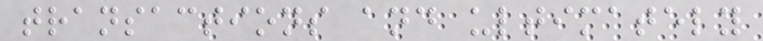transactions and ultimately
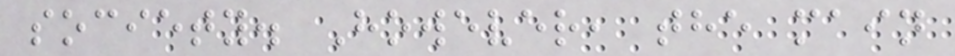society. However, the main
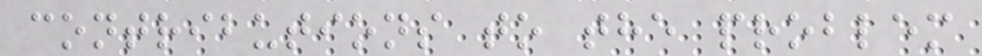contributions to the problem
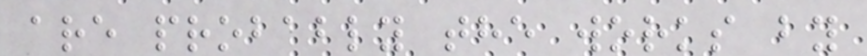are probably the works by
